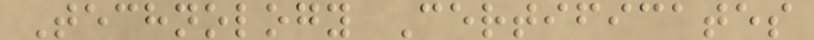Technology Certificates
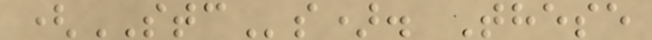(STCs). These
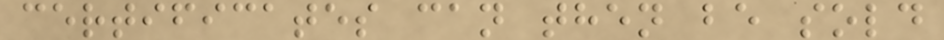certificates can then be sold
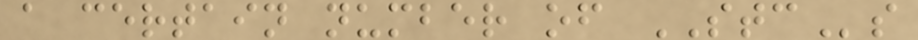a certain number of STCs
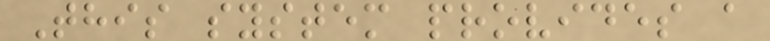This system provides a
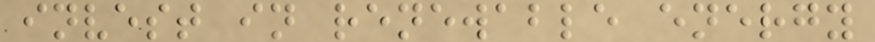invest in renewable energy
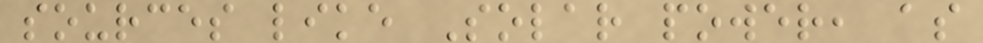sources like Solar power, as
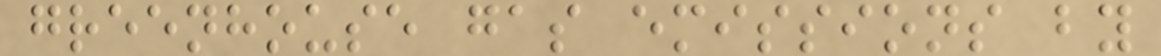greenhouse gas emissions by
